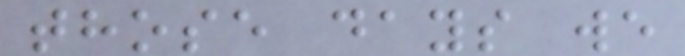those days we
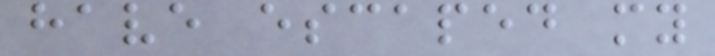have escaped my
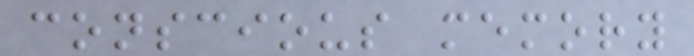conscious memory
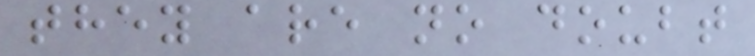they are no doubt
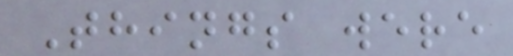Things were
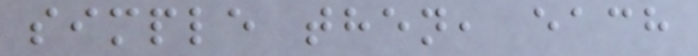simple then, each
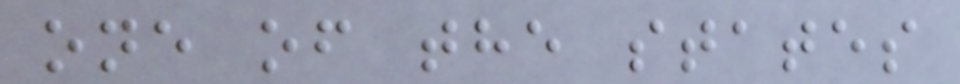one of the states
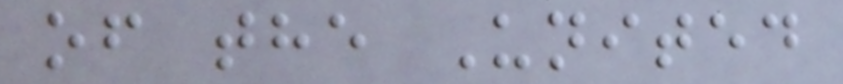of the United
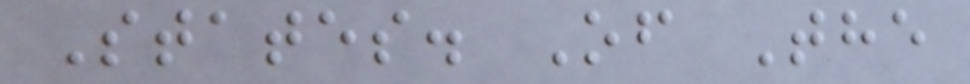States. Of The
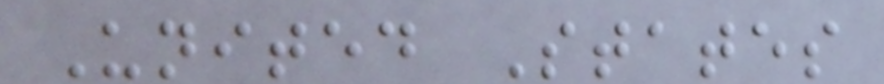United States
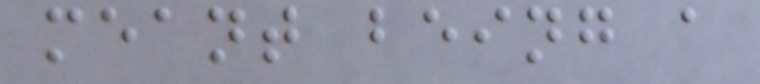meant being a
